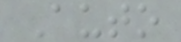Auto
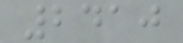2410
